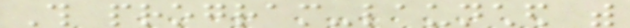This program-launched with
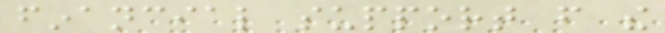financial support from the
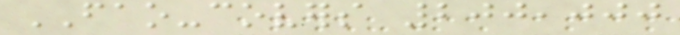FAO-covers 200,000
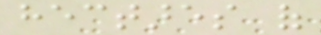hectares of
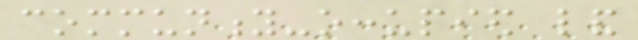community-occupied land
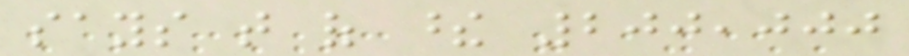says that of these 200,000
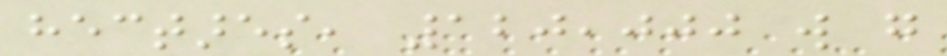hectares, 120,000 will go
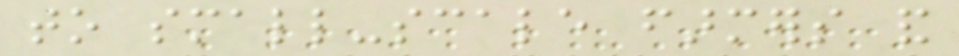to small-scale farmers and
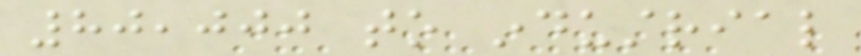80,000 to industrial
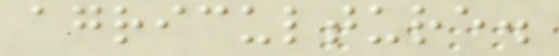agriculture.
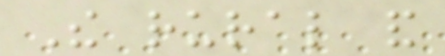The rural and
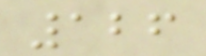126
